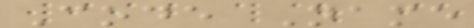Code Name
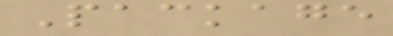Package
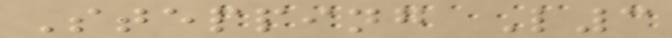Stepping L3
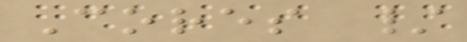Cores /
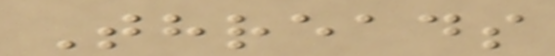Threads
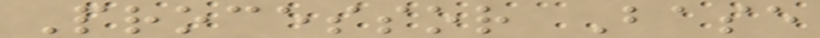Processor Base
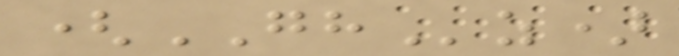(GHz)
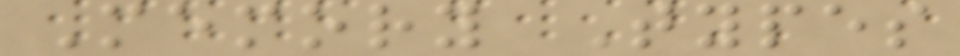Memory Types
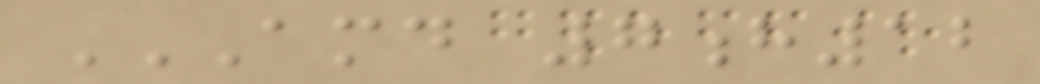AMD 7H12
